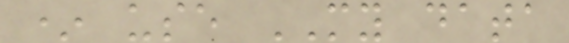* use MY data
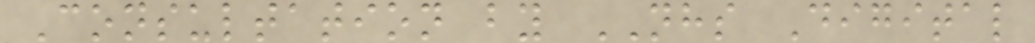Consultation by NHS Digital
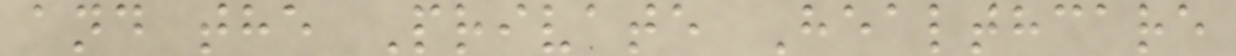and the Private Healthcare
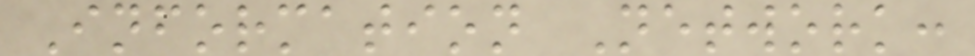Information Network:
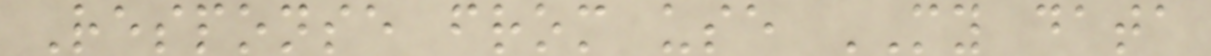Response from use MY data
